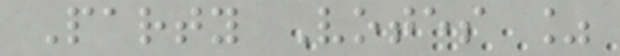Party Votes %
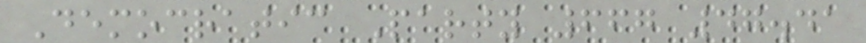Democratic Party 667 47.41
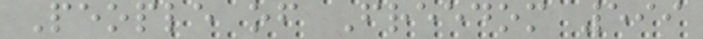People of Freedom 599
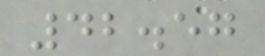42.57
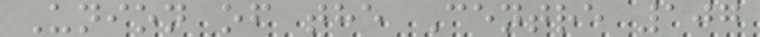Union of the Centre 107
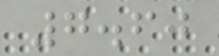7.60
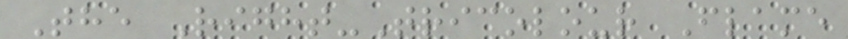The Right-Tricolour Flame
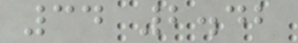34 2.42
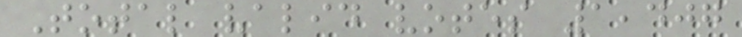Total valid votes 1,407
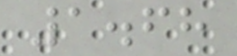1.68
